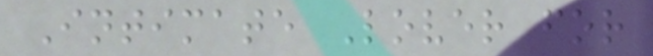Intimate Lover for
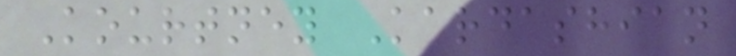Kourtney Kardashian
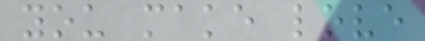you make love
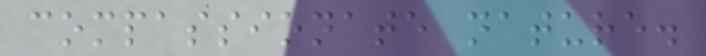compassionate nature.
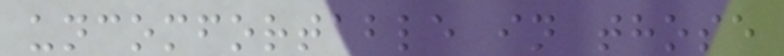uncomfortable in those
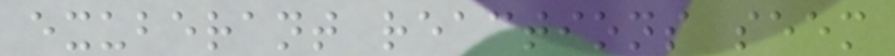exuberant reactions seem
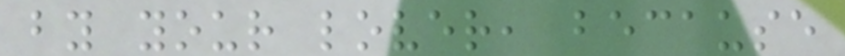by your lover, because
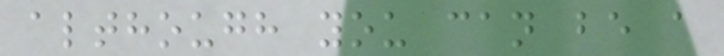although you can be a
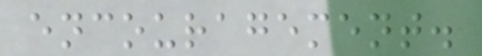encouragement.
